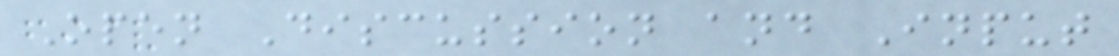Open Discussion and Input
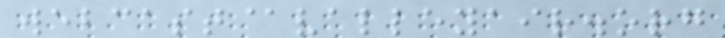webcast@valleyair.org
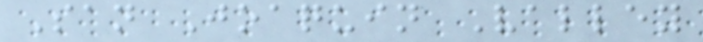San Joaquin Valley
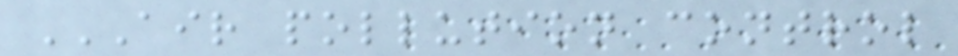AIR POLLUTION CONTROL
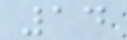14
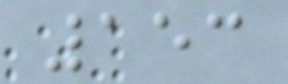153
